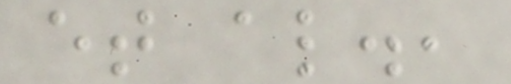et al.,
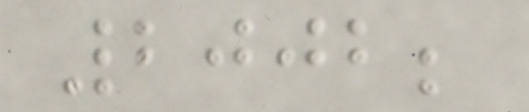2002;
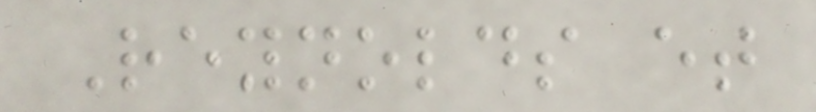Reynolds et
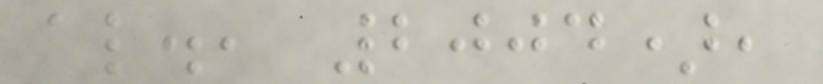al., 2004),
